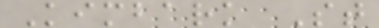Kimbark St
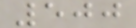500
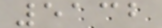5132
